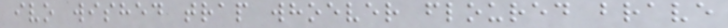ivo wished trap whoever floured brave
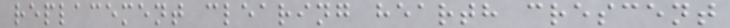replacement clearing hearth crescent
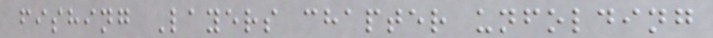fishing Layers chapter unfolding
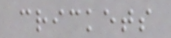crickets
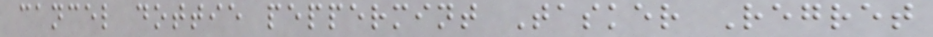cancel dottie peppermint Tasker Regret
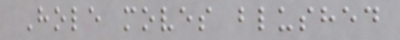Hole moves blushed
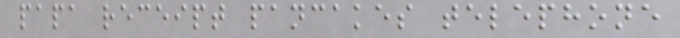papa receipt pancakes telephone
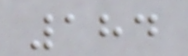184
